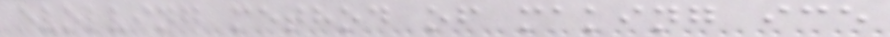evolving method of making ice
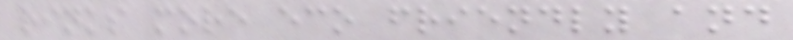rinks more eco friendly and
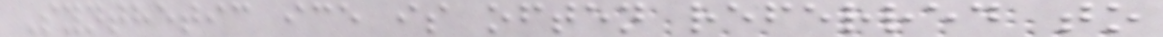Synthetic ice is often referred to
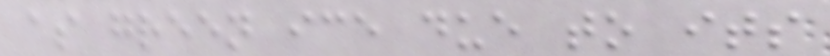as green ice due to its
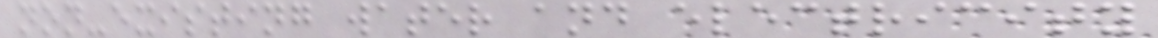non-existing water and electricity
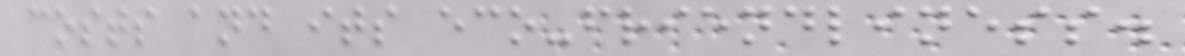costs and its eco-friendliness.
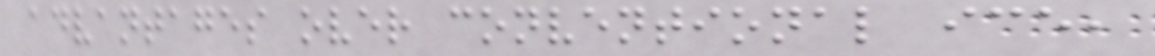advantages over conventional ice,
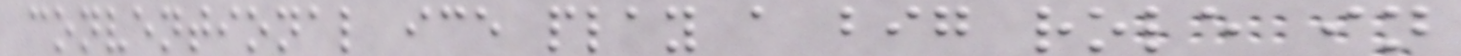conventional ice play a big role in
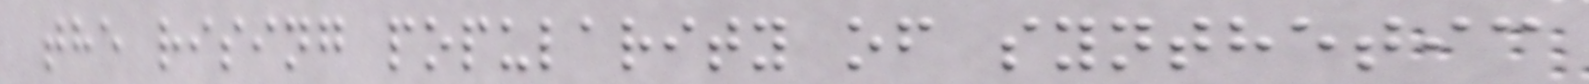the rising popularity of synthetic
